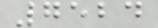7524
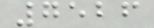7526
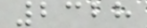2328
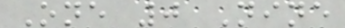One 0 Nine
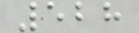528
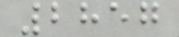2857
